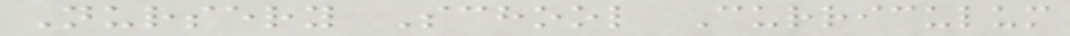Nursery School Curriculum
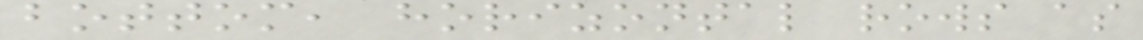bottom, horizontal rows as
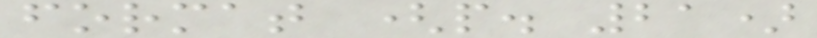format (p. 21)
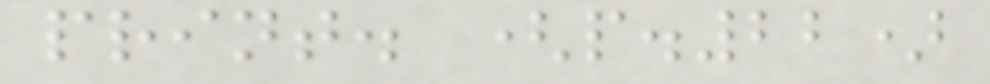print. (p.22)
